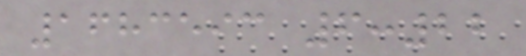1683593 6:22
